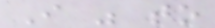I was to
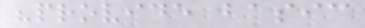"provide basic
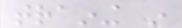training in
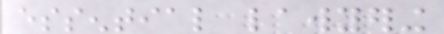essential lawyering
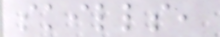skills,
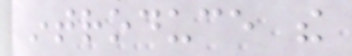introduce the
